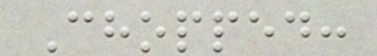Chopped:
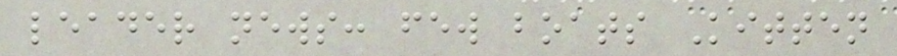leader news: few boats Kitten
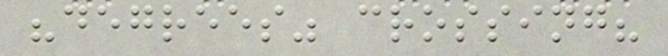"degrees" crossing?
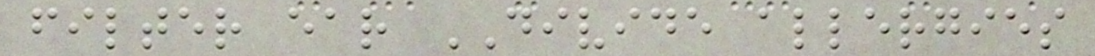filter ear DIVIDE allergies
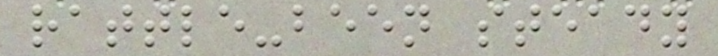rattle-been steady
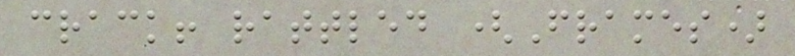crack! rattled (Frames)
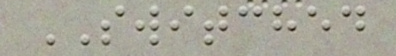SWITCHED
